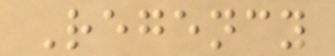Regency
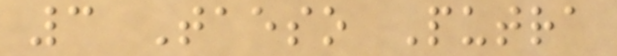3 Taeso Putra
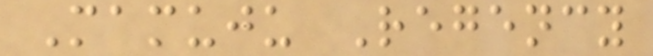Mamuju Regency
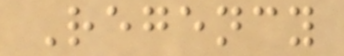Regency
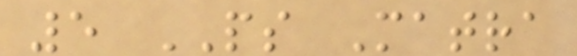5 PS Matra
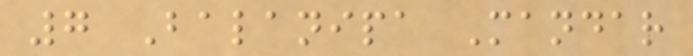7 Balanipa Mandar
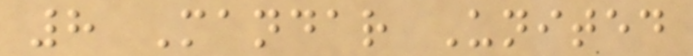8 Mandar United
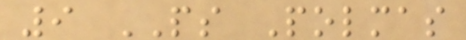9 PS Polmas
